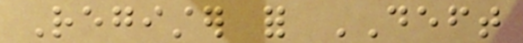Register for DEFT
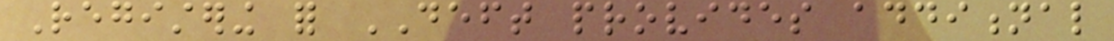Registering for DEFT provides additional
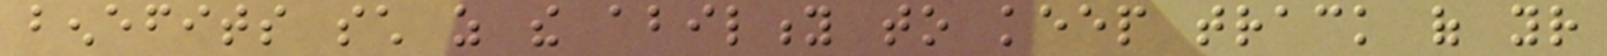benefits such as the ability to keep track of your
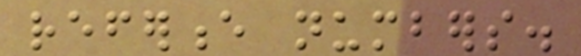reference numbers.
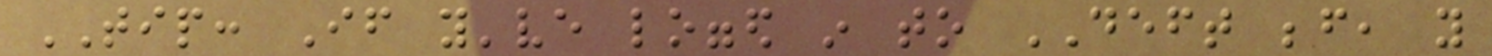TIP: If you've logged in to DEFT before, you
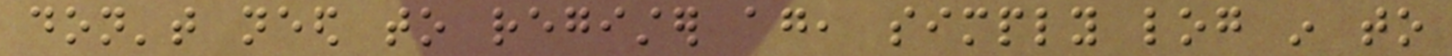don't need to register again, simply log in to
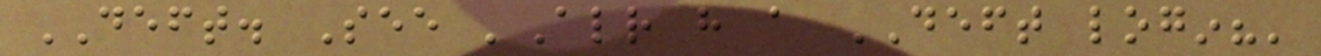DEFT. See 'Already have a DEFT login?'
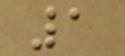1
